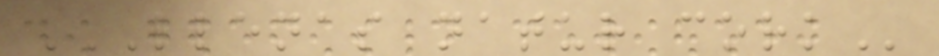LLENAS NATUR CORK
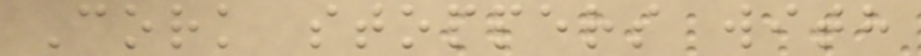Cork stoppers with
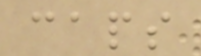caps
